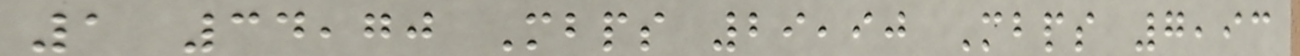1 34,70 Mbps 29,90 Mbps 7,93
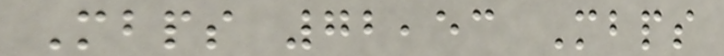Mbps 72,53 Mbps
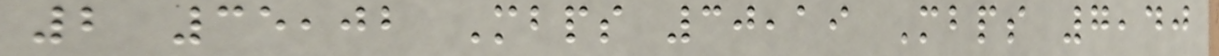2 35,02 Mbps 30,19 Mbps 7,40
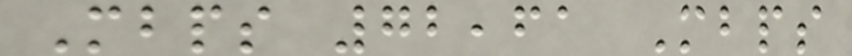Mbps 72,61 Mbps
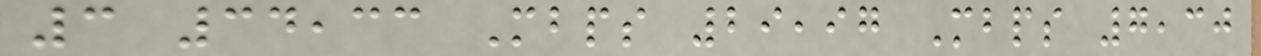3 34,33 Mbps 29,97 Mbps 7,30
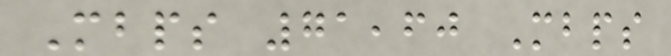Mbps 71,60 Mbps
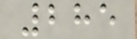285
